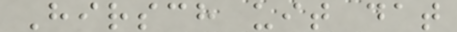Hirsch uit dat
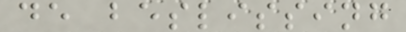de beslissing
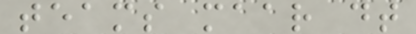teams maar dt
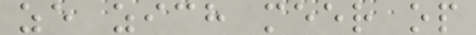ze zich meer op
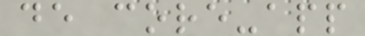de core-app
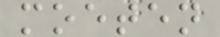moeten
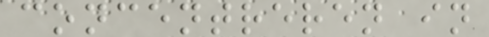concentreren in
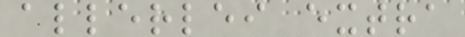allerlei extra
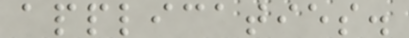applicaties.
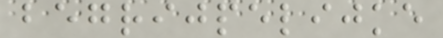begrijpelijke
